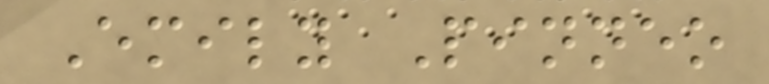Emily Pinneo
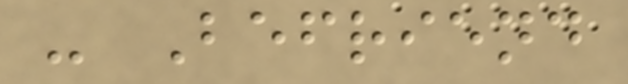- Befriend
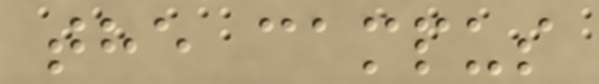the campus
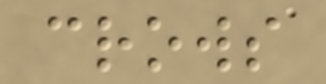crows
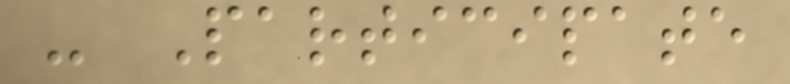- Participate
